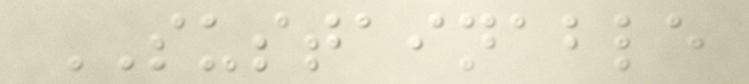SUSTAINABLE
